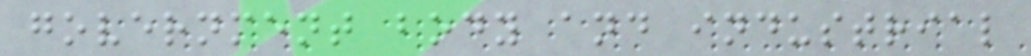government body and industrial
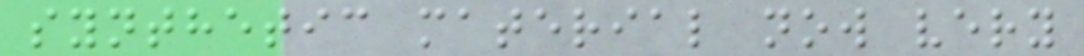synthetic material now very
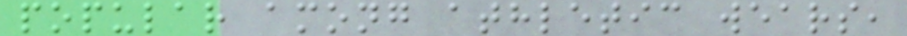popular among athletic wears,
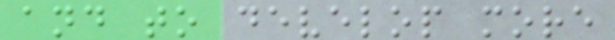and to develop more
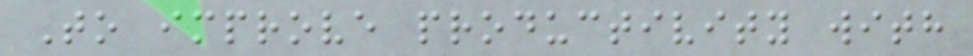To improve productivity with
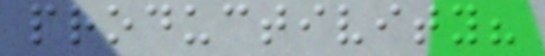productivity?
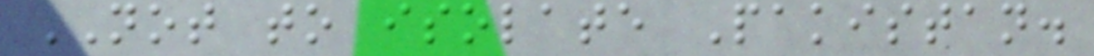NOT to isolate Pakistan.
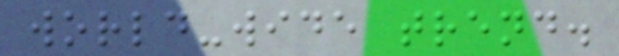world-wide trend.
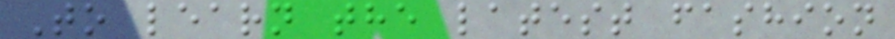To learn the latest fashion
